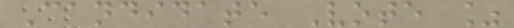Candidate Vote %
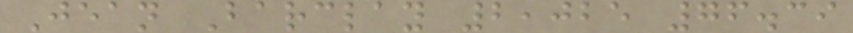Jean Barclay 2,025 76.39
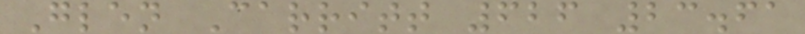Glen Carritt 626 23.61
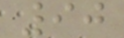90
